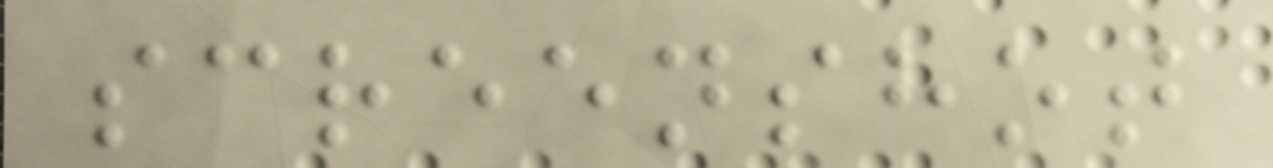screenshot
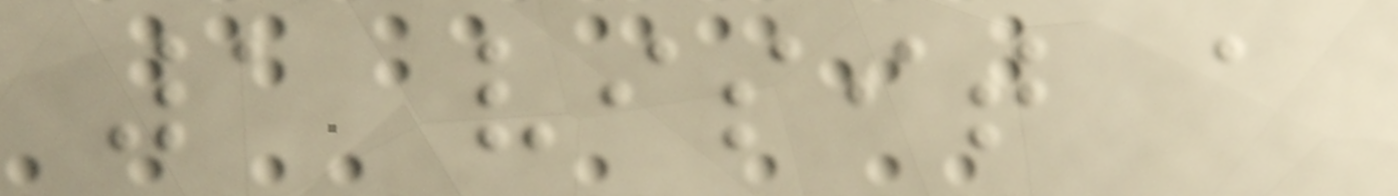1 visit a
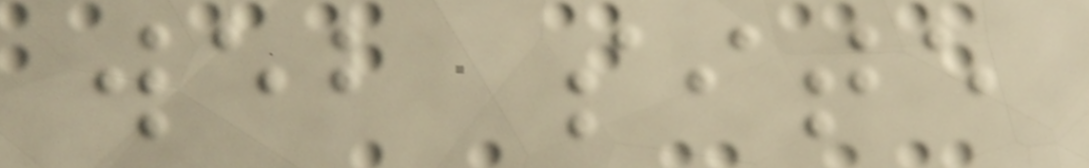web site
